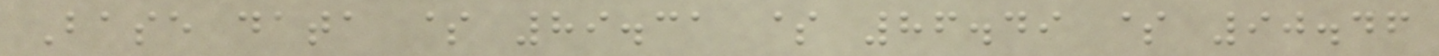Base data $ 89.31 $ 86.49 $ 90.46
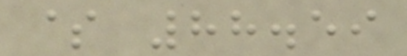$ 88.59
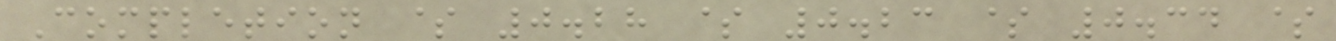Completion $ 0.28 $ 0.23 $ 0.34 $
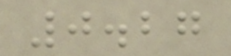0.27
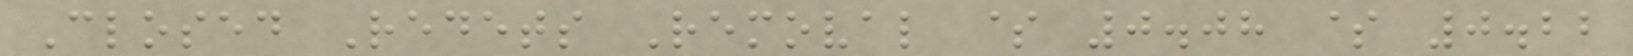Closed Redets Removal $ 0.08 $ 0.22
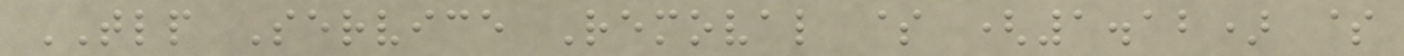TLP Service Removal $ (1.12) $
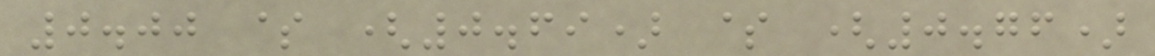0.00 $ (0.69) $ (0.76)
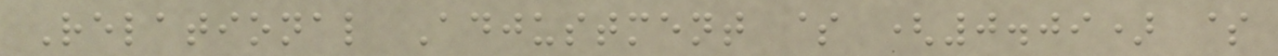Relational Adjustment $ (0.09) $
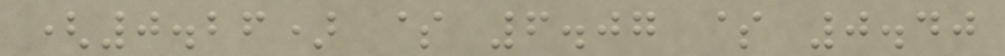(0.26) $ 6.07 $ 0.40
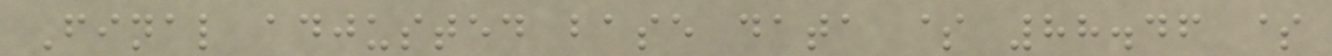Final adjusted base data $ 88.46 $
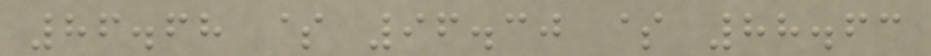86.68 $ 96.30 $ 88.63
